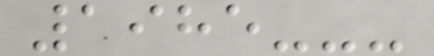1985---
